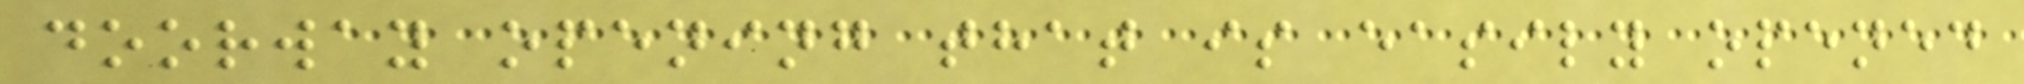doorway opening that is easily opened
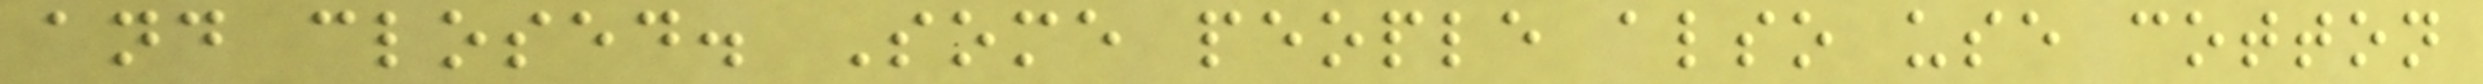and closed. Some people also use cotton
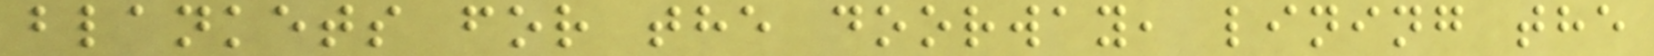blankets for the doorway, lining the
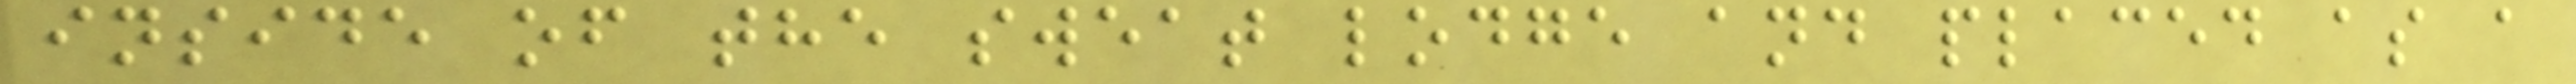inside of the sweat lodge and placed as a
